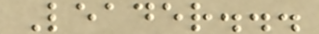Leader...
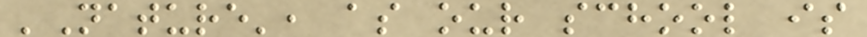'Nature', as our school is
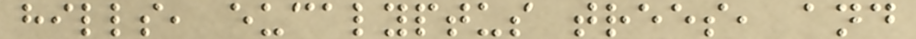hills, eucalyptus trees, and
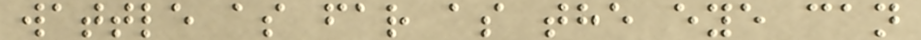wattle as far as the eye can
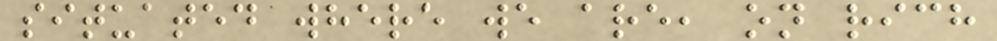situated where we are, on rich
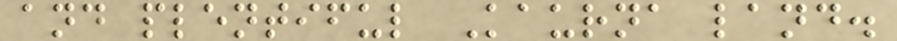and plentiful Kaurna land.
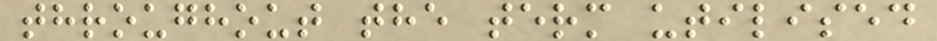throughout the term utilised
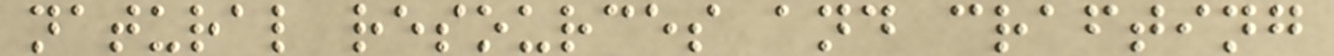natural resources and crafting
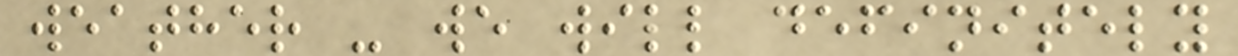weather - we will definitely
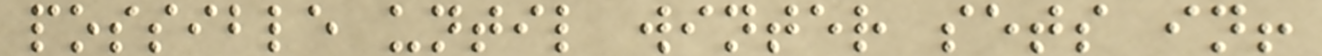possible until winter sets in!
